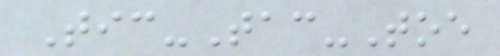Tic-Tac-Toe
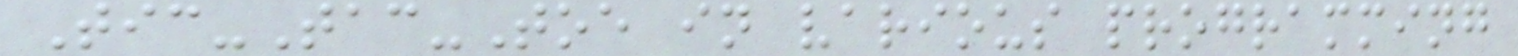Tic-Tac-Toe in various programming
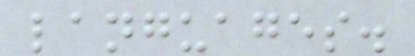languages.
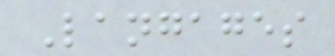Langages
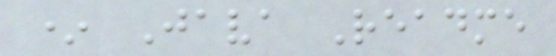* Java Readme
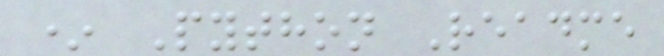* Python Readme
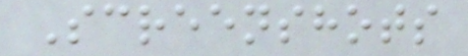Screenshots
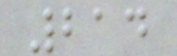214
